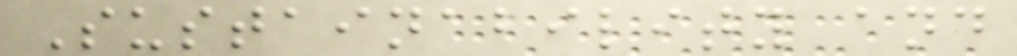Sustainability and
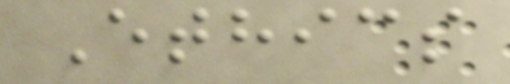Ethics
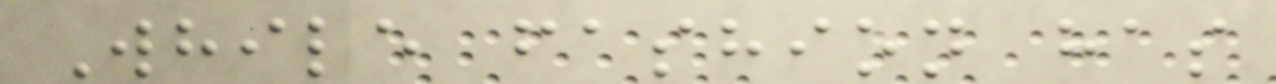While fashion has
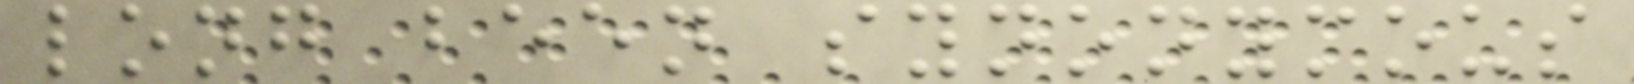long been synonymous
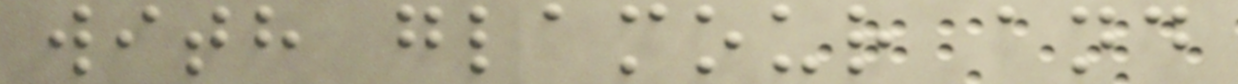with glamour and
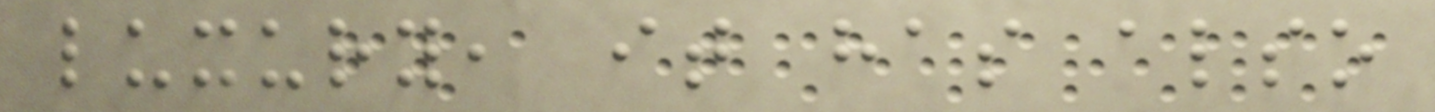luxury, it has also
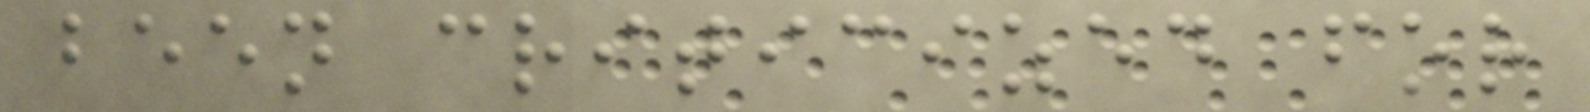been criticized for
